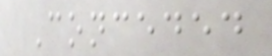Conceded
